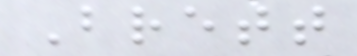Brett
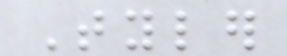Tyler
